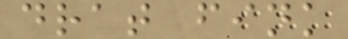drat fink
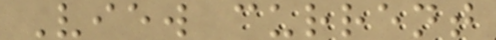View current
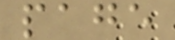page
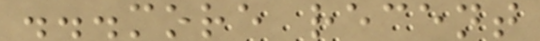...more recent
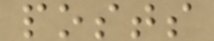posts
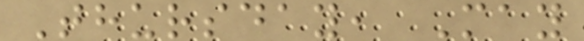Thursday, May
